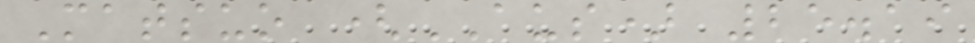Matsuo (AUS) 25.19
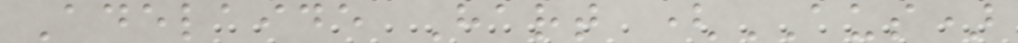Adelaide Hart (AUS)
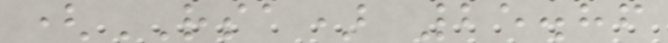(RSA) 25.86
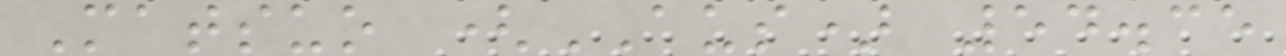Matsuo (AUS) 54.35
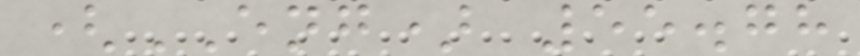(ENG) 55.78
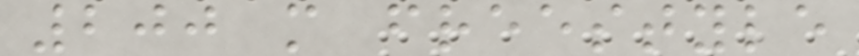200 m freestyle
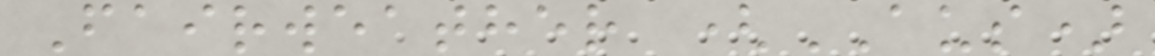Fairweather (AUS)
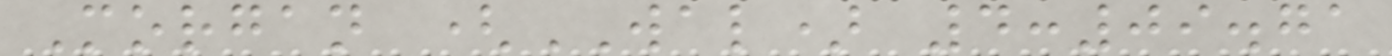Morgan (WAL) 4:09.71
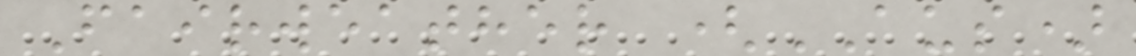Fairweather (AUS)
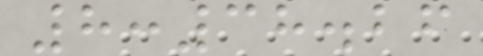8:38.26
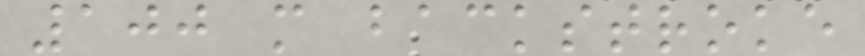100 m backstroke
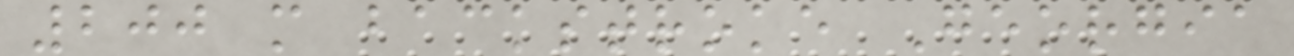200 m backstroke Georgia
